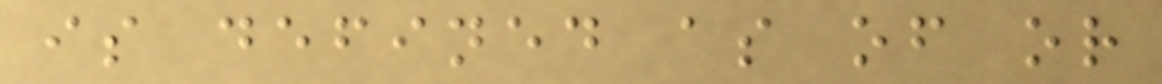is defined as of or
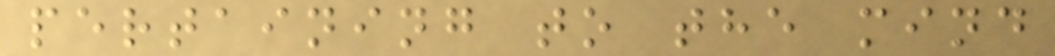pertaining to the mind
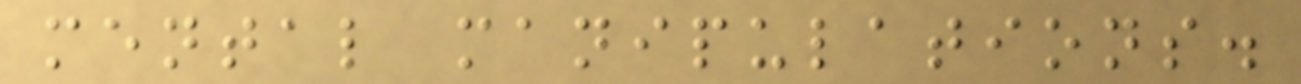mental manipulations.
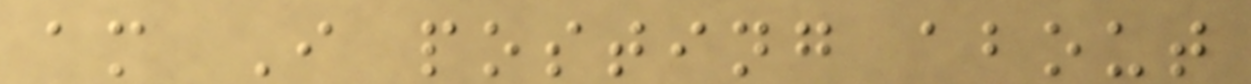am I posting about
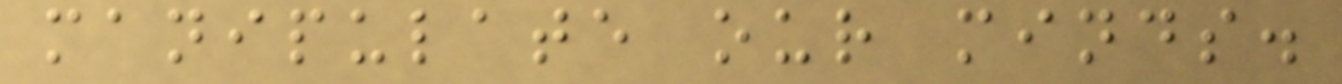manipulate our minds.
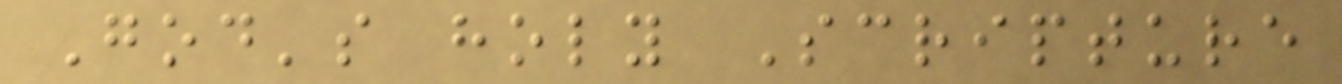God's holy Scripture
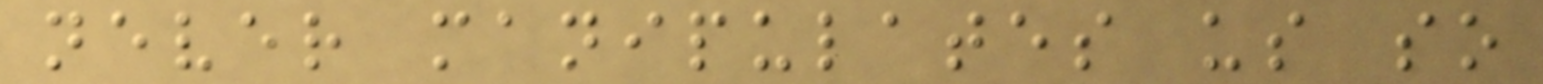never manipulates us so
